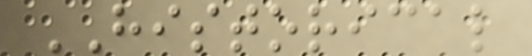HISTORICAL
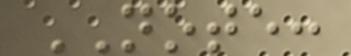NOTE:
